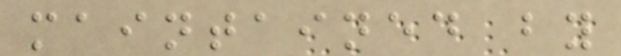maintained by
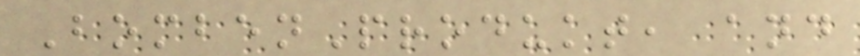BombenProdukt, and
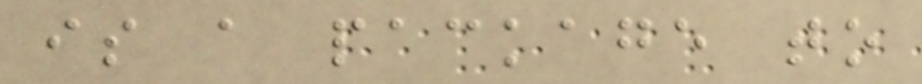is a package to
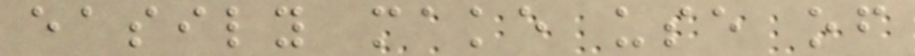easily make use of
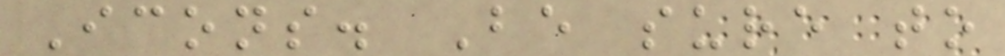Icons. Be sure to
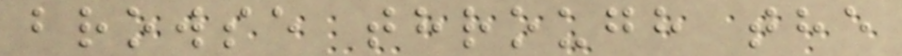browse through the
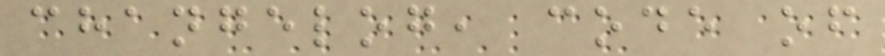changelog, code of
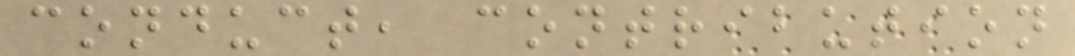conduct, contribution
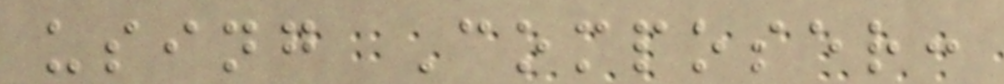using Composer:
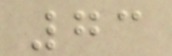73
